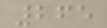265
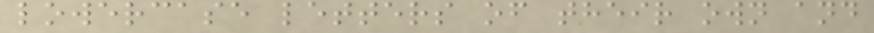lowercase letters of their own and
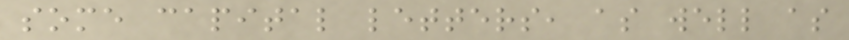some capital letters, as well as
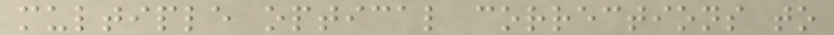multiple optical corrections to
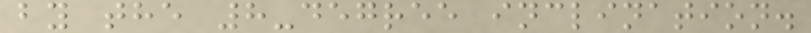by the 8-degree inclination.
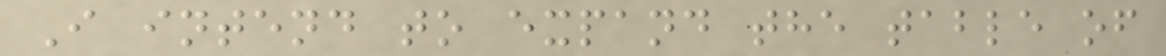I intend to expand the table of
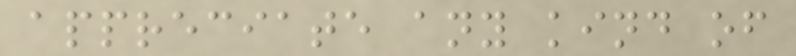appreciate any kind of
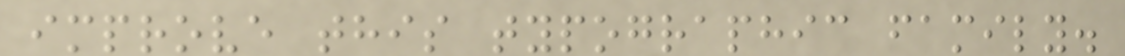improve this typographic family.
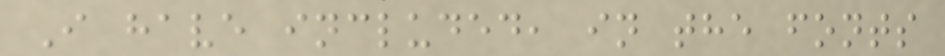I have included, in the fonts
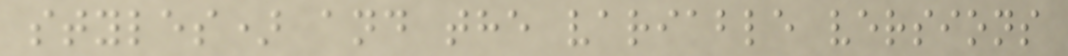styles) and the variable versions
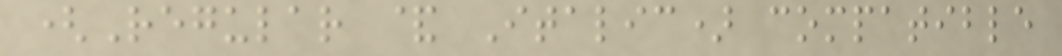(Regular & Italic) compatible
